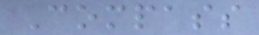Compass
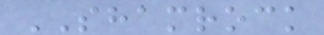SHAMROCK
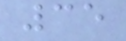35
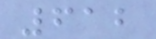612
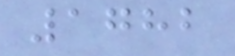1782
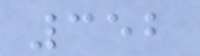352
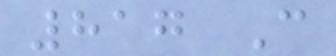817 C
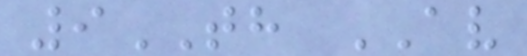9TH AV
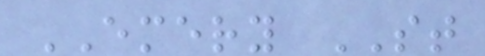EMERY ST
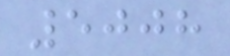5008
